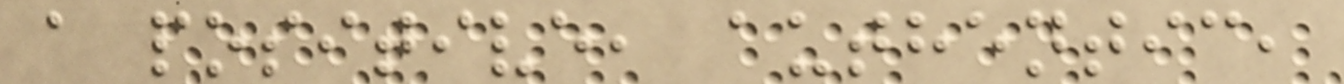a positive, authentic,
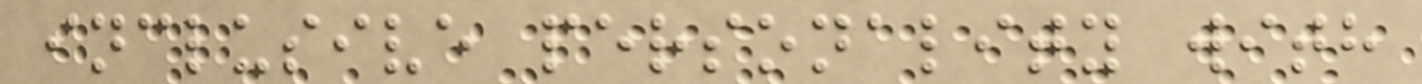inclusive personality with
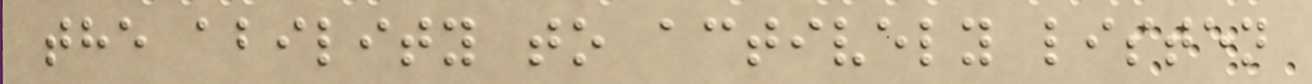the ability to actively listen
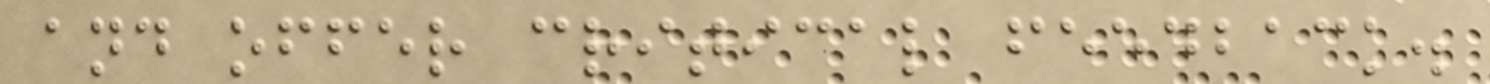and offer critical feedback.
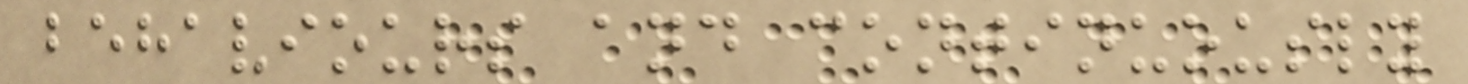behaviours and continuously
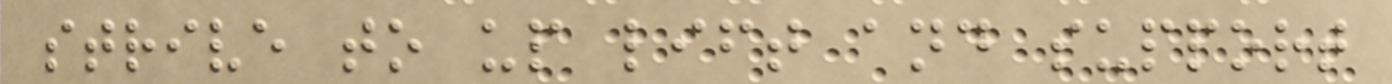strive to up lift and support
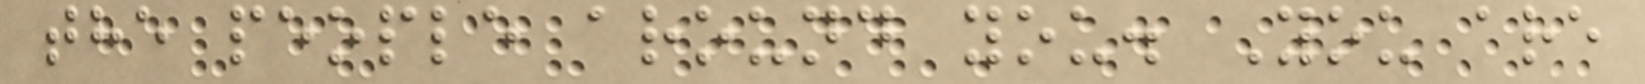the people around you. You are
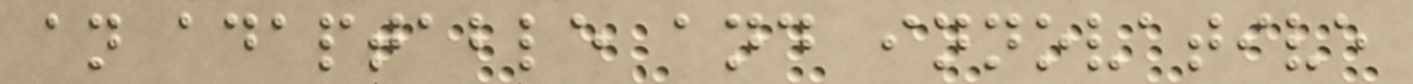an adaptable and innovative
